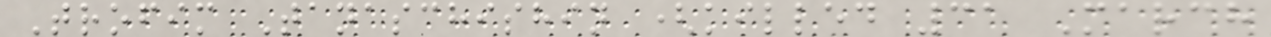Trofim Tanaschishin (killed 31 March
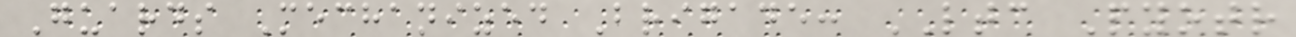Guards Mechanized Brigade: LTC Pyotr
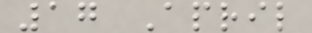17 April
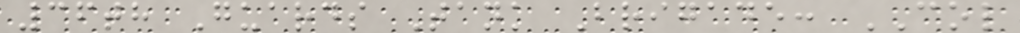36th Guards Tank Brigade: COL
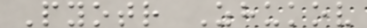Pyotr Zhukov
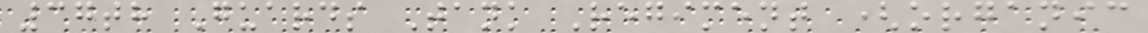37th Guards Tank Regiment (organic
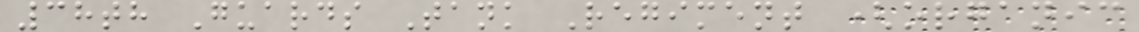38th Guards Tank Regiment (organic
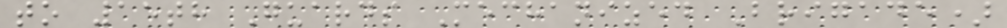to 15th Guards Mechanized Brigade)
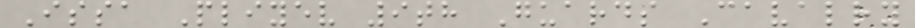Issa Pliyev 9th Guards Cavalry
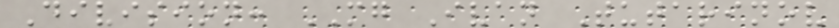Division: MG Ivan Tutarinov
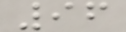96
